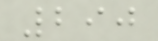290
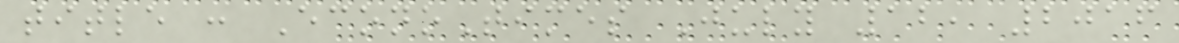title : EconoTimes July 12, 2016
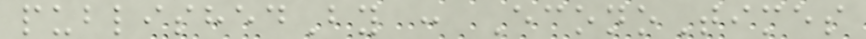publishedBy : EconoTimes
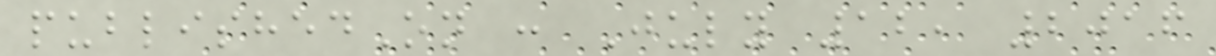publishedOn : July 12, 2016
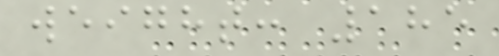weight: 185
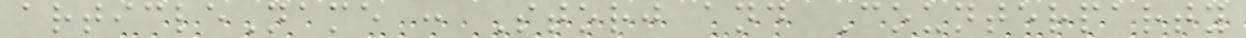articleName : Storj and Counterparty
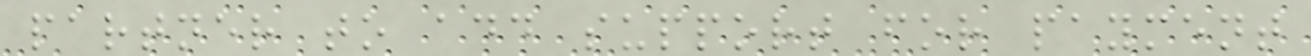partner to add support for payment
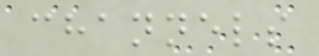channels
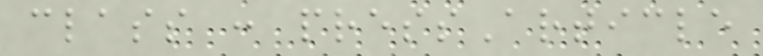class : pressArticle
